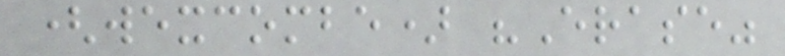(wexcombe) "Erase"
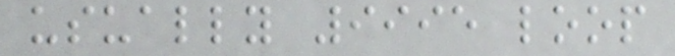usually 9995 loop
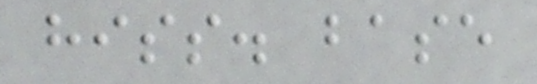hiss. base
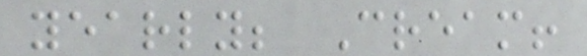yearly; Cream!
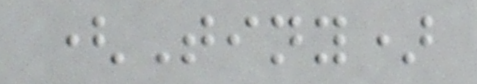(Tiny)
